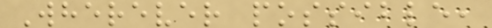Wherever possible,
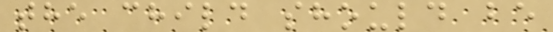the child should be
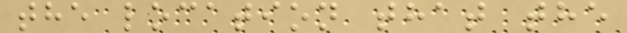the location that the
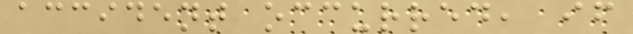accident occurred, if
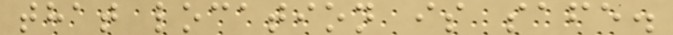that location is safe.
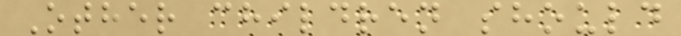Other children should
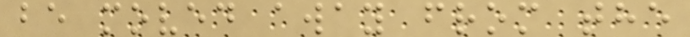be moved away from the
